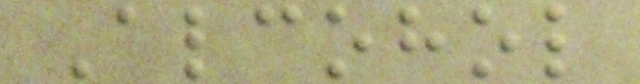Alcohol
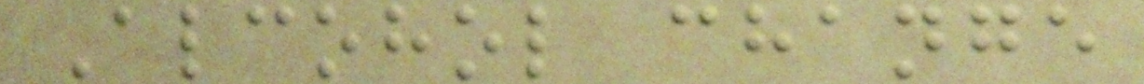Alcohol change
